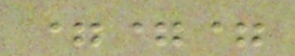===
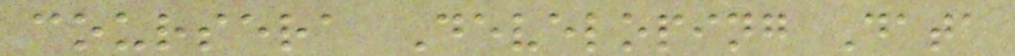coursera Developing Data
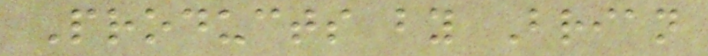Products by Brian
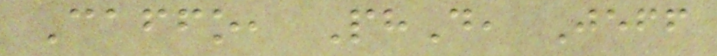Caffo, PhD, Jeff
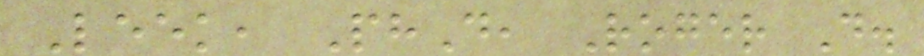Leek, PhD, Roger D.
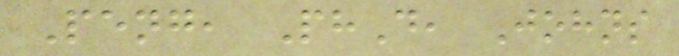Peng, PhD, Johns
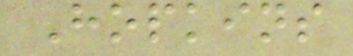Hopkins
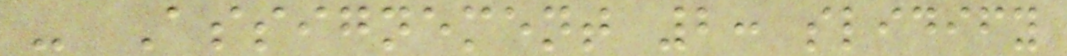- Assignement 2: slidify
